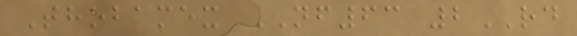Thobamex NF63 2RD
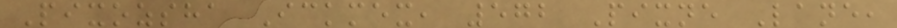Pixozsha Ickmex, 572 Pixne Lane,
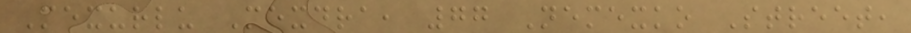Mexurlu Mexdra, 77 Nemexko Street,
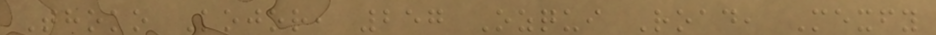Thoko Kojor, 257 Ozqui Road, Mexfy
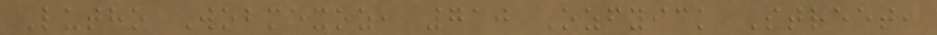Lutho Wobmexoz, 710 Ozfyick Street,
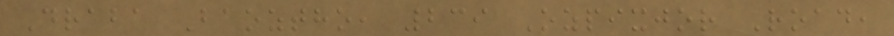Draba Baoztho, 239 Ozpixjor Road,
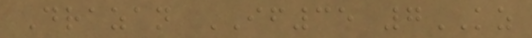Drazan IF35 7KZ
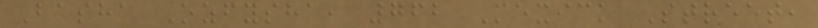Basha Ozfysha, 762 Mexick Street,
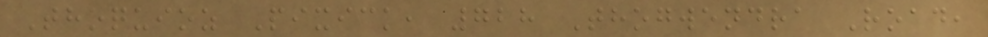Thoquioz Pixick, 728 Thogwendra Road,
